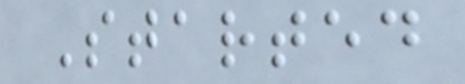Started
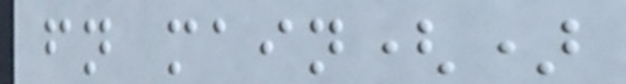fn main()
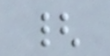{
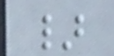}
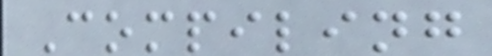Compiling
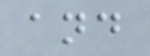and
